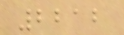2212
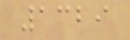1329
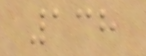138
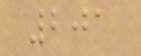201
